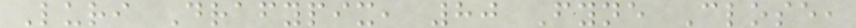Luri Drafypix, 80 Fyne Close,
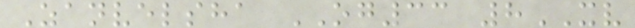Zanvelsha OG33 8XV
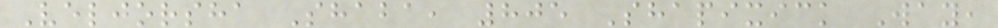Veljorsha Shaba, 805 Shapixick Way,
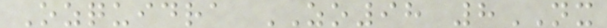Ozquidra ZO98 8NX
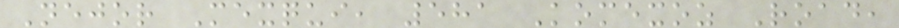Nejor Mexqui, 581 Komexoz Road,
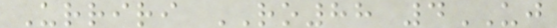Urriri RO88 4UJ
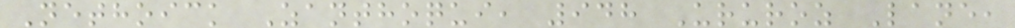Nethoick Zanthoqui, 948 Ururoz Lane,
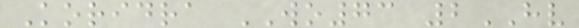Koridra WO73 2HV
